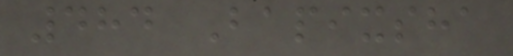484 Bapixsha
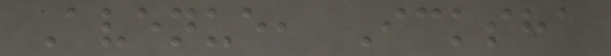Avenue, Icksha
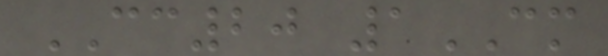CC20 1CM
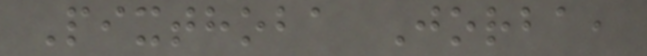Pixthoba Jorba,
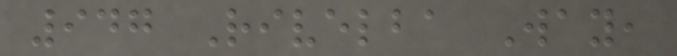947 Rivelba Way,
